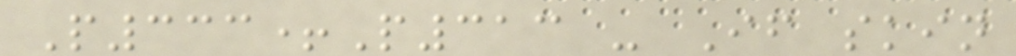P333+P313 - If skin
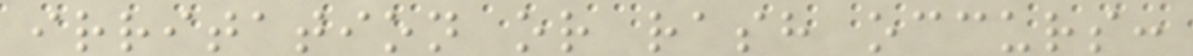irritation or rash occurs:
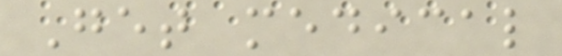Get medical
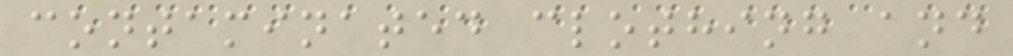contaminated clothing and
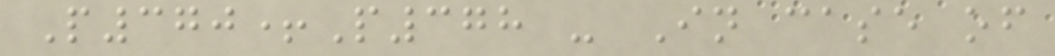P370+P378 - In case of
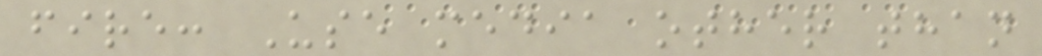fire: Use media other than
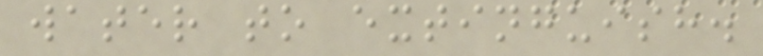water to extinguish.
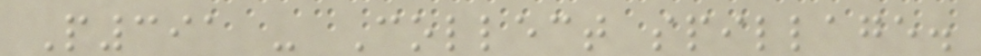P391 - Collect spillage.
